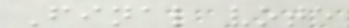Final vote
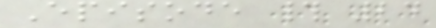Episode # 24
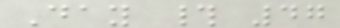Day # 47
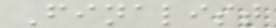Finalist
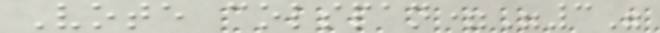Vote colspan="3"
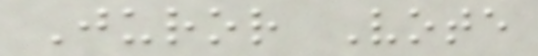Juror Vote
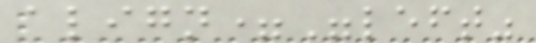align="left"
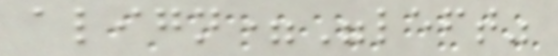align="left"
